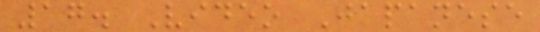17. Video Japanese
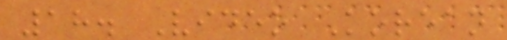18. Video Korean
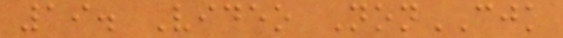19. Video NonCJK
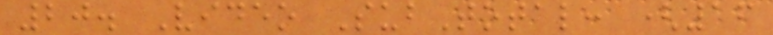20. Video SubTotal: (16
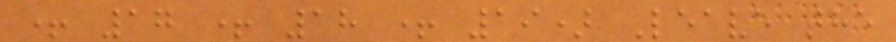+ 17 + 18 + 19) Leave the
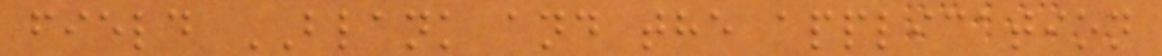field BLANK and the application
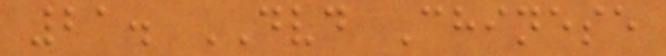21. DVD Chinese
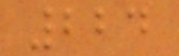224
